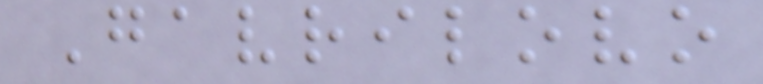Gavrilovo
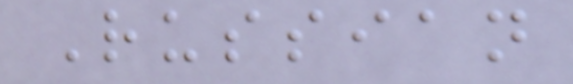Russian
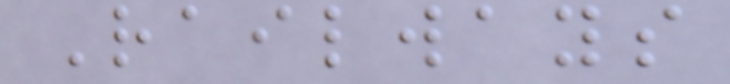Railways
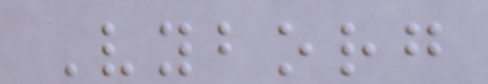Vyborg
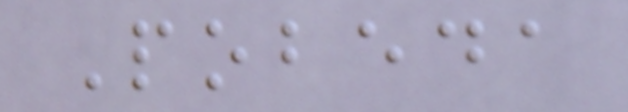Pobeda
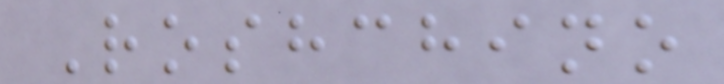Roshchino
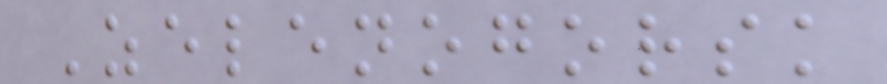Zelenogorsk
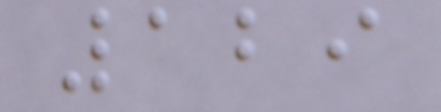129
